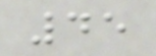45
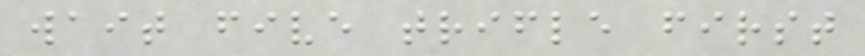wait five trifle first
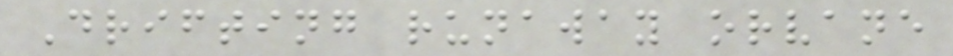Drifting runaway orvane
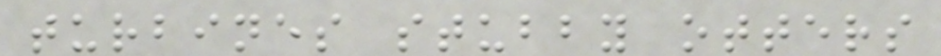turbines stubby otters
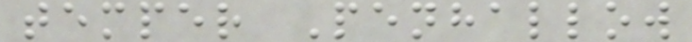temper Penhallow
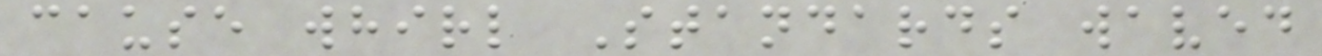cause whirl Standards waved
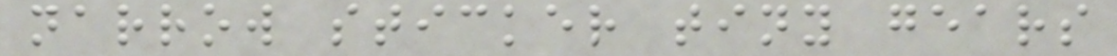narrow sticker tiny gears
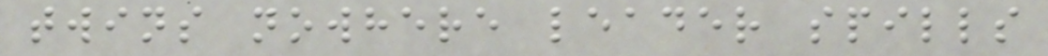twins nowhere leader spills
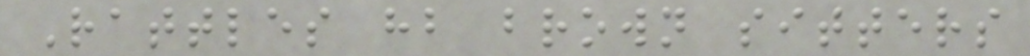Rattles hb brown sitters
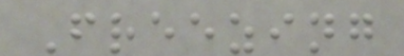Freezing
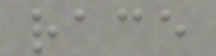race
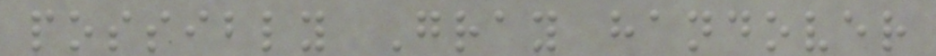possibly Gray handover
